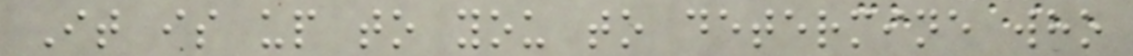It is up to you to determine who
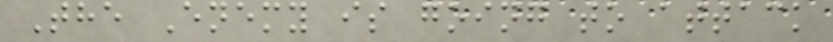The Enemy is going to attack
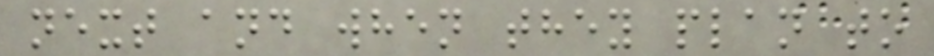next and when they plan to
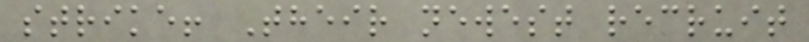strike! Their newest recruit
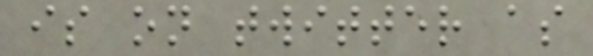is on twitter as
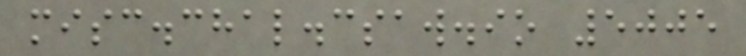misc.chal.csaw.io 5005
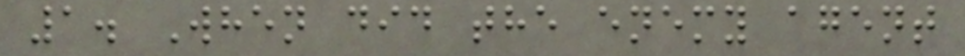1. When did the enemy agent
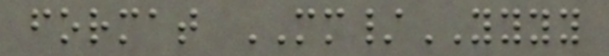format MM/YYYY
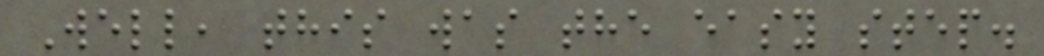Well, this was the easy step.
